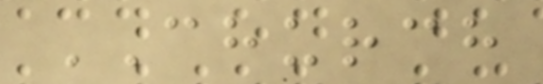CHURCH
